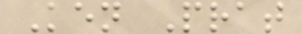Ken Prat
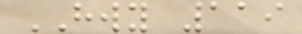HWY 119
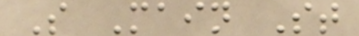S Main St
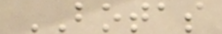BOTAS
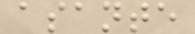asante
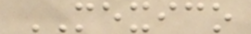MEXICO
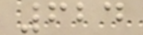624
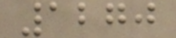1270
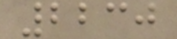2230
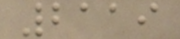2119
